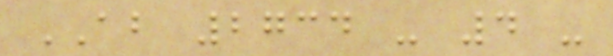AB 2734 - 4 -
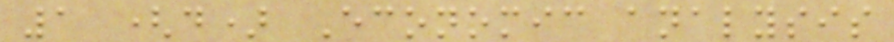1 (d) Economic analysis
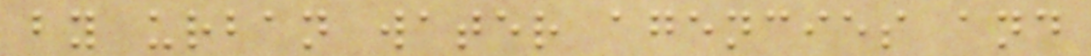by urban water agencies and
